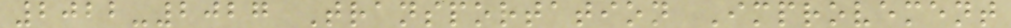2022-2027 Transportation Improvement
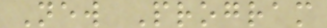New Program
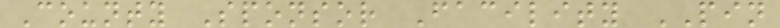County Sponsor Facility PIN
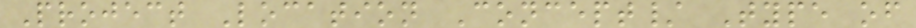Project Location Concept/ Type of
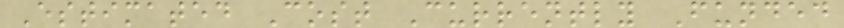Estimated Cost Currently Funded
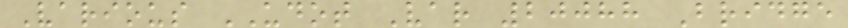Various UDOT Var 20088 Bridge
